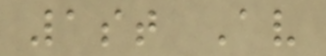1st Av
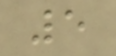5
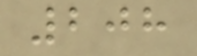208
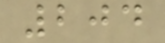204
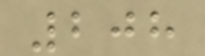208
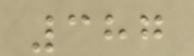387
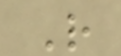R
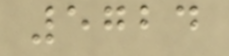5724
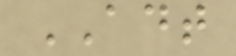ADT
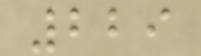229
